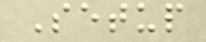Setup
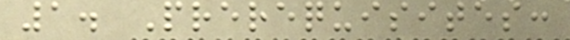1. Prerequisites:
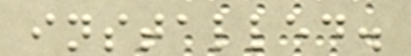installed.
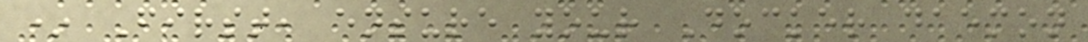* First, ensure your Docker daemon
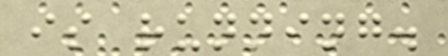is running.
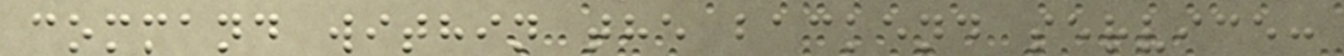command within the backend service:
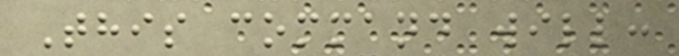This command will:
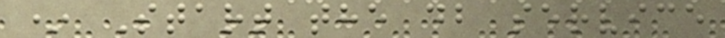* Start the db service
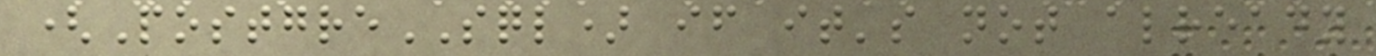(PostgreSQL) if it's not already
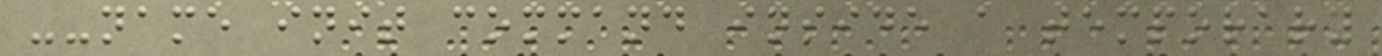--name init command inside a temporary
